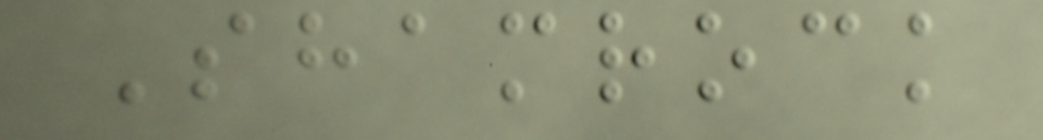Shamrock
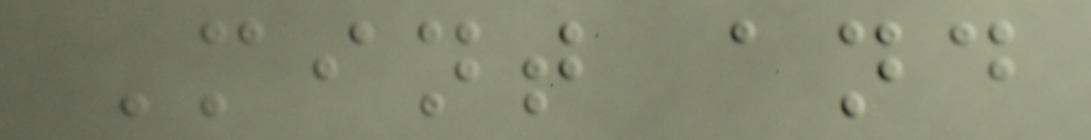Mint and
